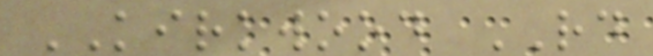KIRKWOOD RD
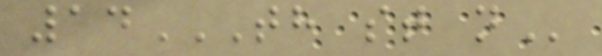14TH ST N
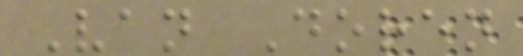Van Doren
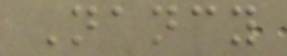Nancy
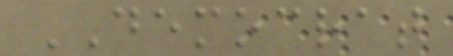DEMOCRAT
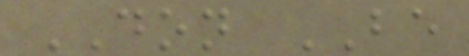DON BE
